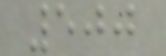500
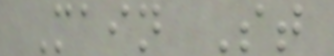Main St
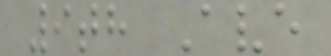9th Ave
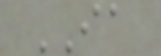IA
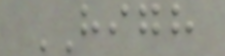HIGH
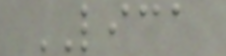LICA
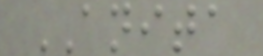ANITA
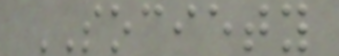SOCIETY
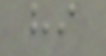hi
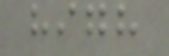high
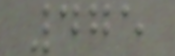475
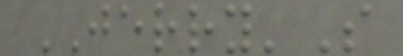JERRY'S
